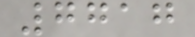7717
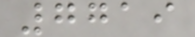7719
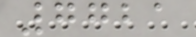7721
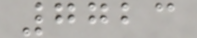7723
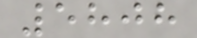5808
